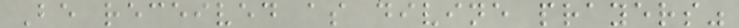Be received as divine prayers"
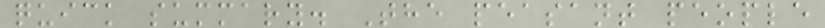quick summary. The peasant people
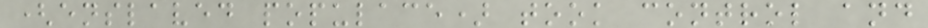(enslaved populace) took control and
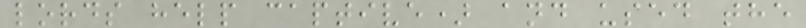lords help captive) and used the
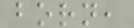born,
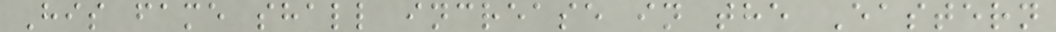His fame shall increase in the Eastern
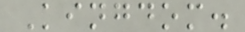Kingdom.
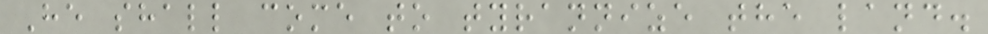He shall come to tyrannize the land.
